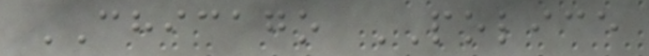CHICAGO POLICE
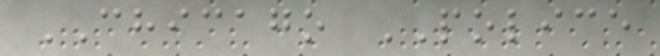CHICAGO POLICE
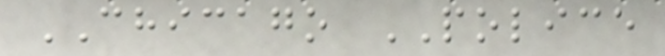CHICAGO POLICE
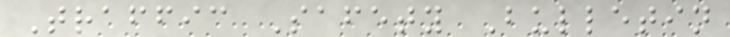Traffic Safety Bulletin
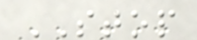STOP
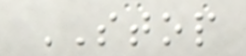STOP
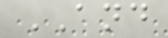AND
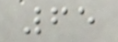65
